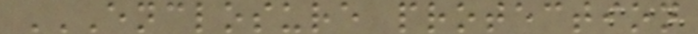ENCLOSURE PROTECTION
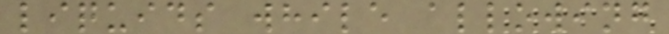liquids while allowing
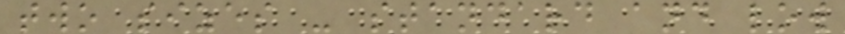two sizes - standard and low
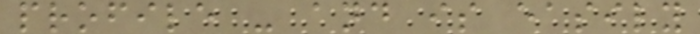profile - and is easily
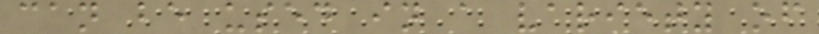can be used in a variety of
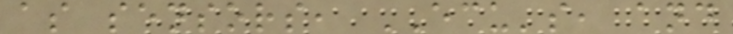as sensors, ECU's, and
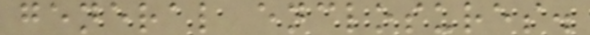general enclosures.
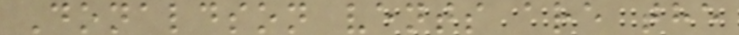Donaldson vents are the
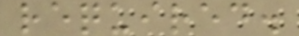required.
